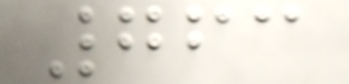763
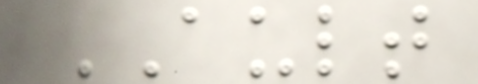AULT
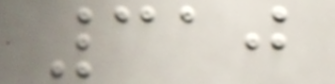310
